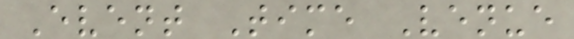Event Time Venue
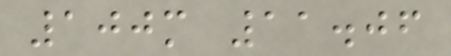100m 11.06
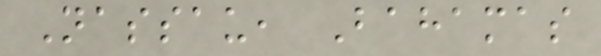Nassau, Bahamas
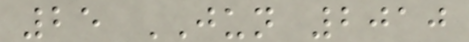25 JUN 2010
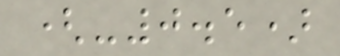(-0.5)
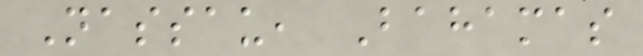Nassau, Bahamas
